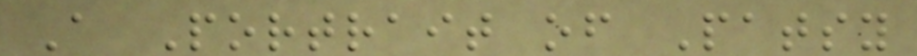A Portrait of Patsy
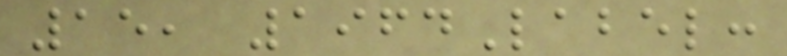15, 1964Label:
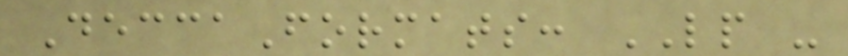DeccaFormats: LP -
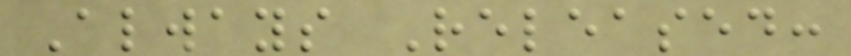Always Released:
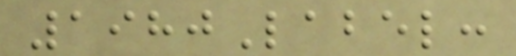1980Label:
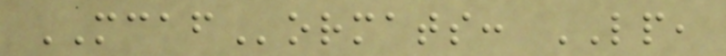MCAFormats: LP,
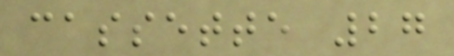cassette 27
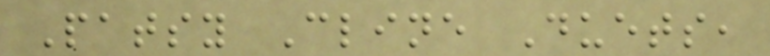Patsy Cline Duets,
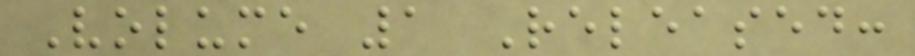Volume 1 Released:
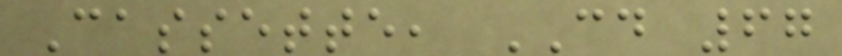Cassette, CD 67
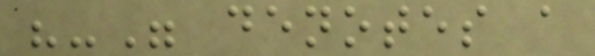"-" denotes a
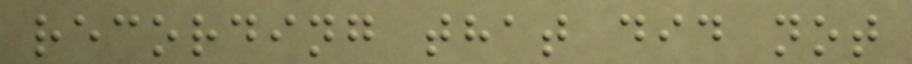recording that did not
